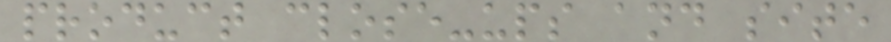product close-ups and site
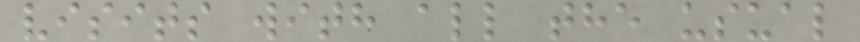visits with all the usual
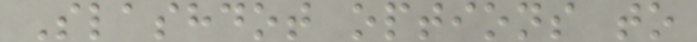Slashdot options to
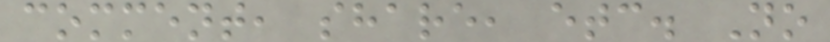comment, share, etc. No
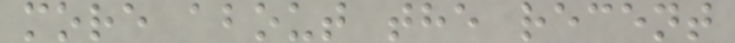more about the recent
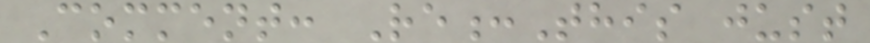Comment: Re:This just
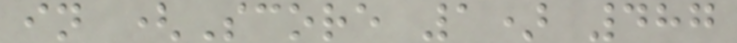in (Score 1) 487
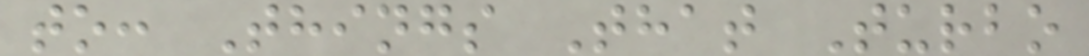to: Things That Turbo
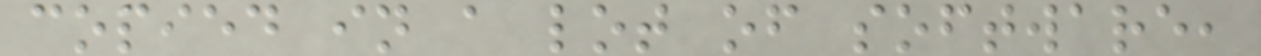copied in a lot of software,
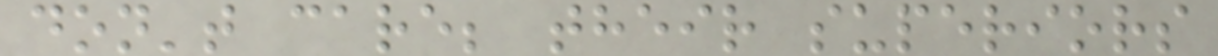don't care; their superiors
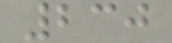230
